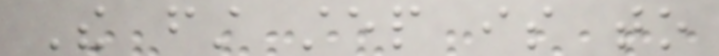The first step is to
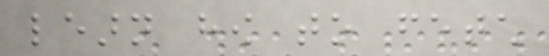learn how to fetch
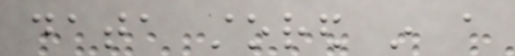data stored in a
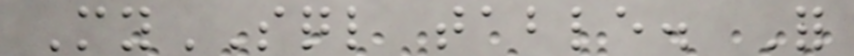MySQL table. For
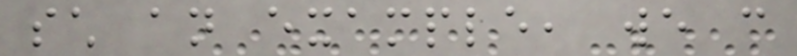such an example, we can
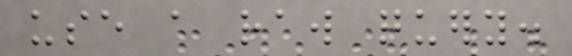use a raw query.
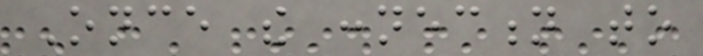Once the connection to
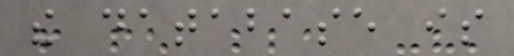the database is
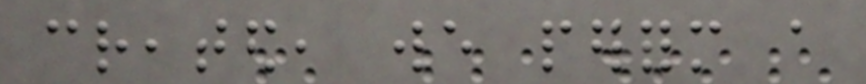created, we perform a
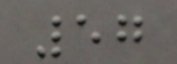57
